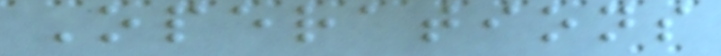Operations
